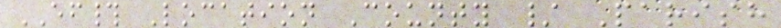EF# Location County / Parish
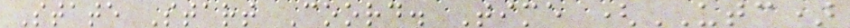State Start Coord. Time (UTC)
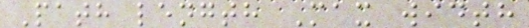Path length Max width
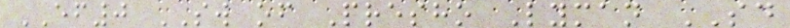EF0 SW of Presho Lyman SD
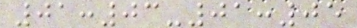01:03-01:05
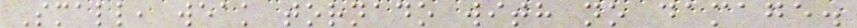Small, weak tornado with no damage.
